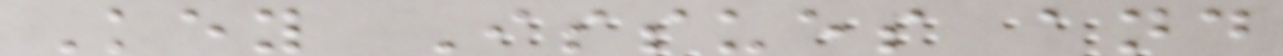Key Issues and
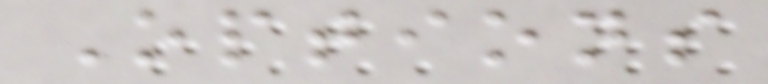Options
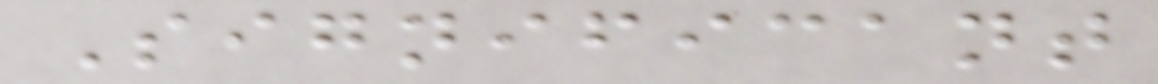Significant
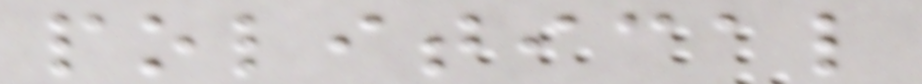political
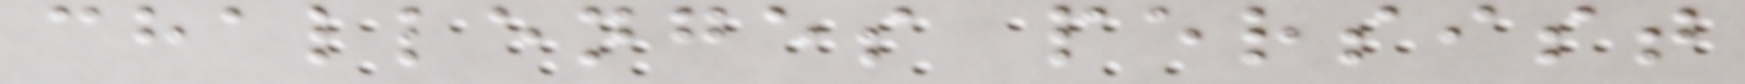challenges persist
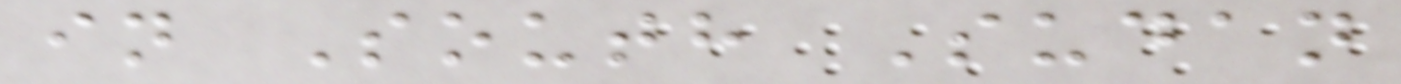in South Sudan
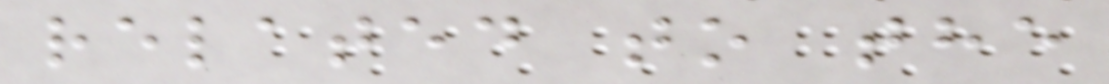related to the
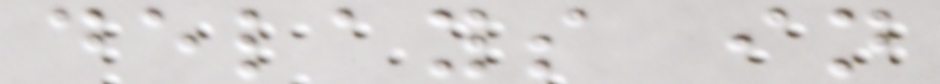delays in
